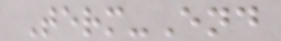Term-End
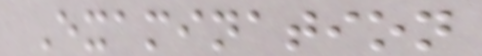Examination
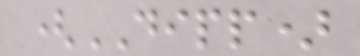(DIPP)
